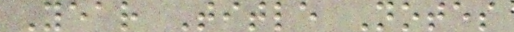Year Title Notes
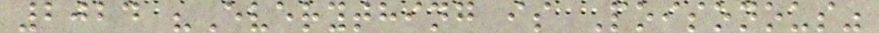2024 "Everything is Poisonous"
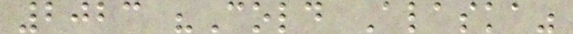2023 "Cold Alaska"
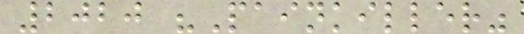2020 "Painkiller"
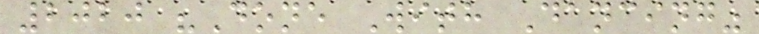2020 "Done With Dancing"
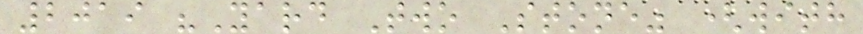2019 "Yard Two Stone" (with
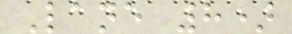Lane 8)
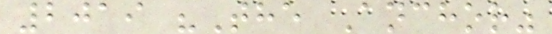2019 "The Anchor"
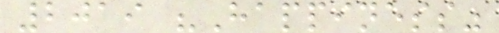2019 "Happiness"
